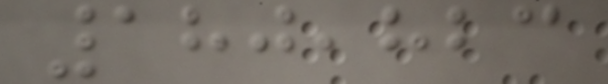180,823
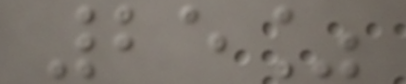25%
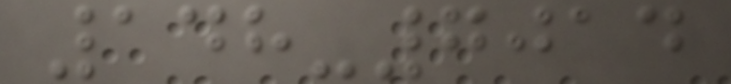148-7014
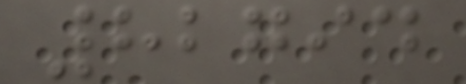82794
